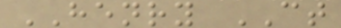HENRY CT
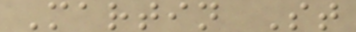Martin St
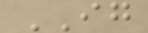IG
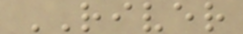RIVER
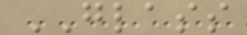GLASS
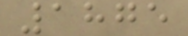1875
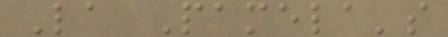La Pamela's
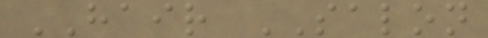HAIR SALON
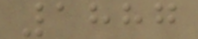1887
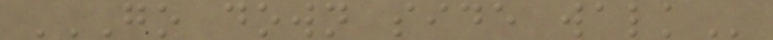GO DOWN SIDE WALK
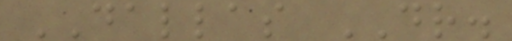DALLAS DR.
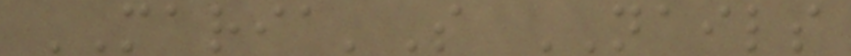MARIA'S NAILS
